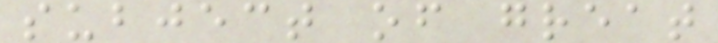subject of great
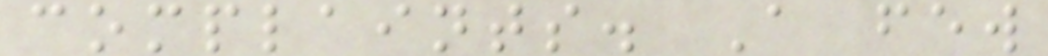complaints. A few
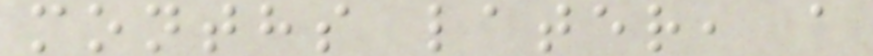months later, a
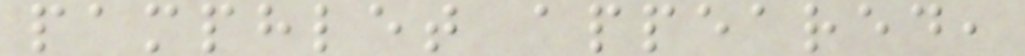pamphlet appeared,
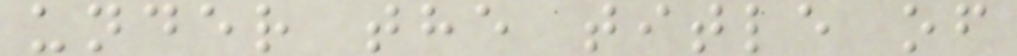under the title of
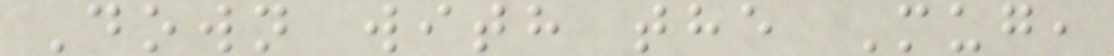Down with the Mug,
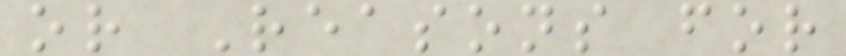or Reasons for
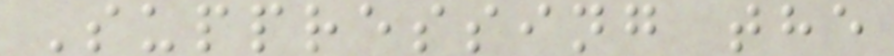Suppressing the
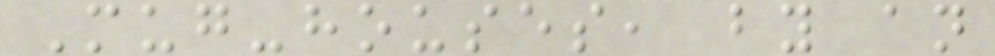Mug-houses, by an
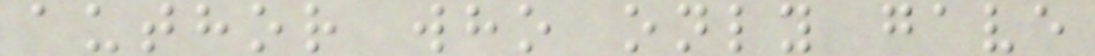author who only gave
